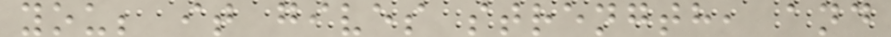you; it gives strength, and
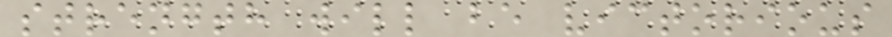strength will be victorious
